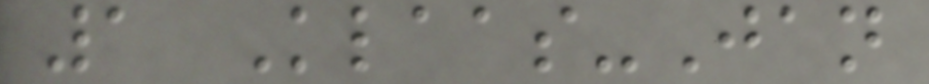1 Klaas-Jan
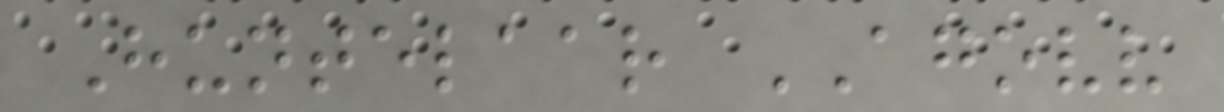Huntelaar AGOVV
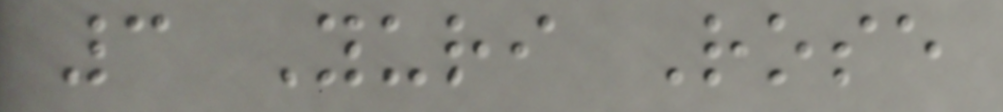3 Yuri Rose
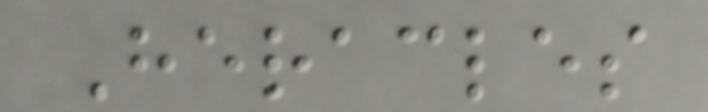Heracles
